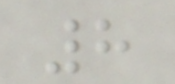8
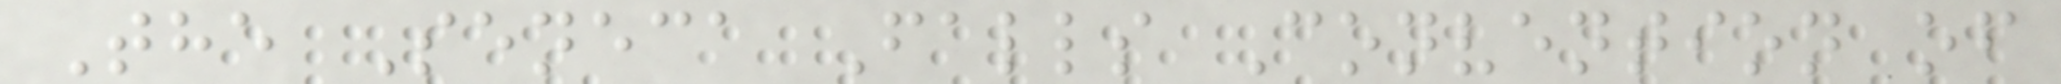The Seneca Falls Convention of
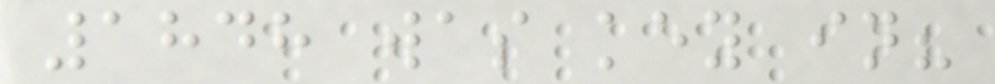1848 was key in?
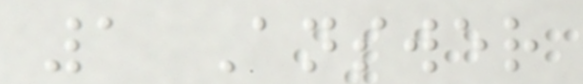1 Answer
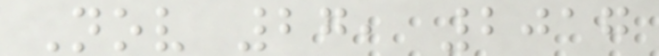Nov 27, 2017
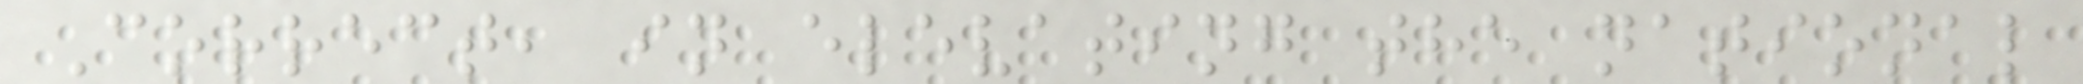Correct, in elevating the national
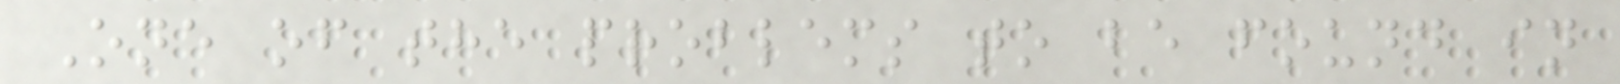One of the problems to be found in
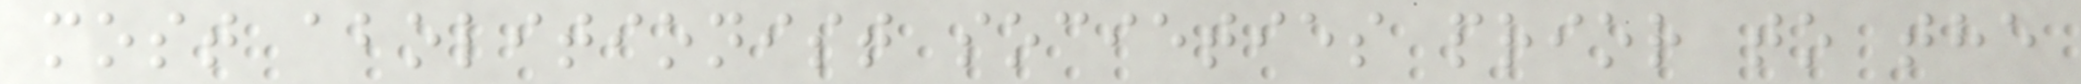most abolitionist societies prior to the
